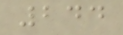244
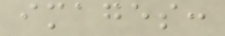images:
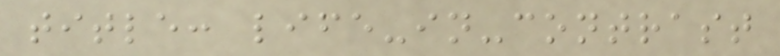title: life-in-contrast
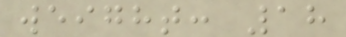weight: 18
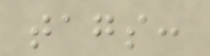tags:
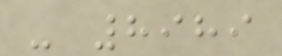- 8989
